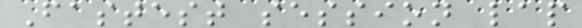Fastest session lap
